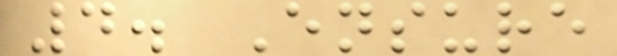4. Ensure
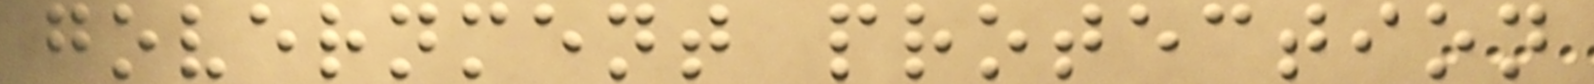government protection
